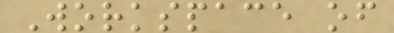Workspace of
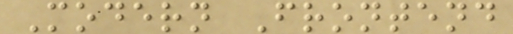Modern Frontend
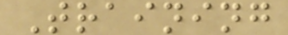Training
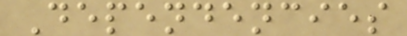Dependencies
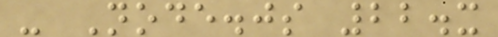- Node.js 22.x
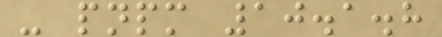- pnpm 10.1.8
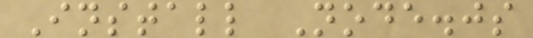Install Node.js
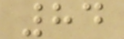84
